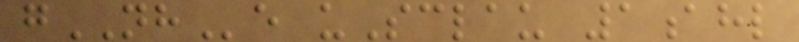gNHe uSclau 1ahl
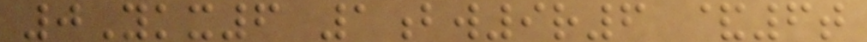0Ykx6 1bw9r6 &6t
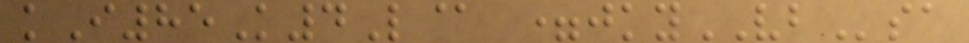kI85K4L@ =jkyVBsa
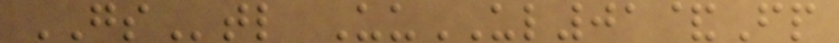GStl UuUL01&Fp
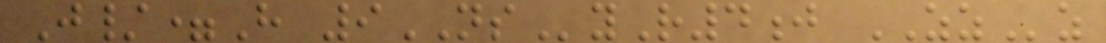J/=H 9NSyR4j ZZz
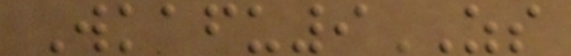Wkafu9ZS
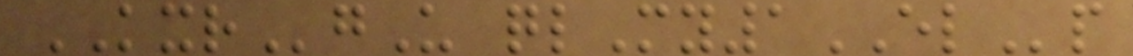KXRgU qlMy1ELp
